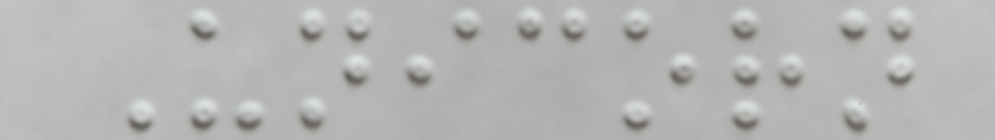Unicorn
